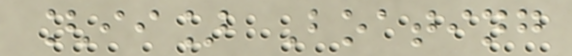[ii] Boating
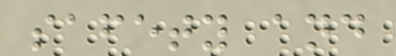safety and
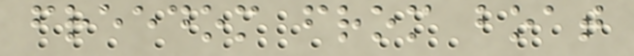freedom from boat
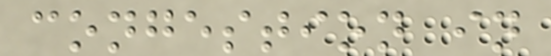congestion in
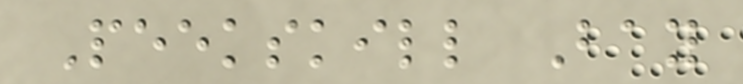Peekskill Bay
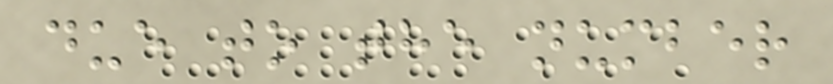due to the number
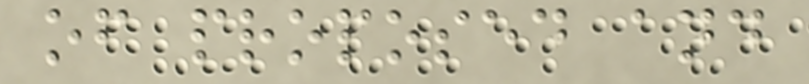of proposed and
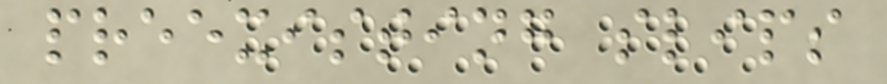preexisting slips
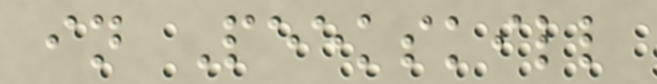in Peekskill
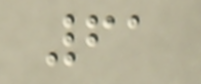61
